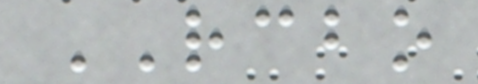RCBO
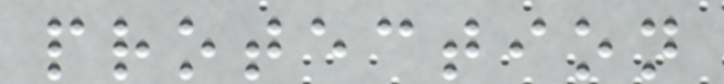protection
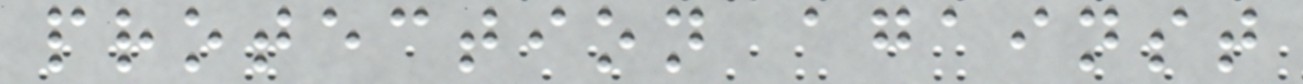protection against
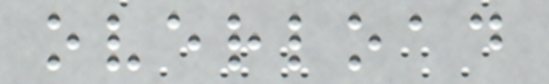overload
